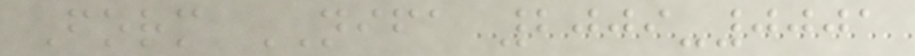Form NIFA 2009-0001
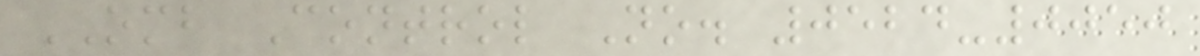OMB Control No. 0524-0050
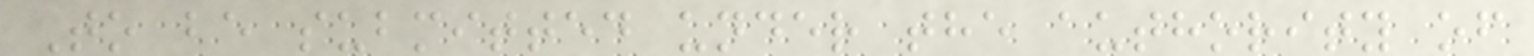To be submitted under the authority of
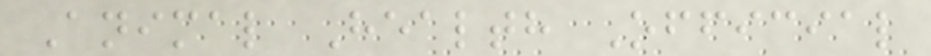Animal Health Official
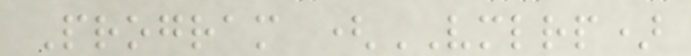Program (VMLRP)
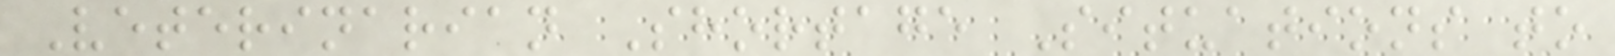Veterinarian Shortage Situations to
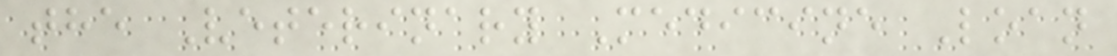the Veterinary Medicine Loan
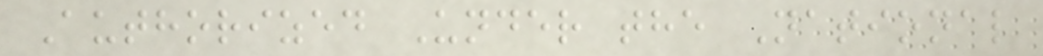Authorized Under the National
